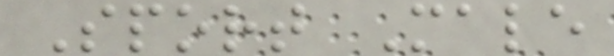Sport Male
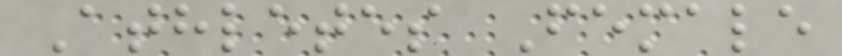Athletes Female
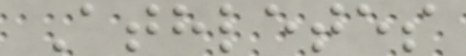Athletes
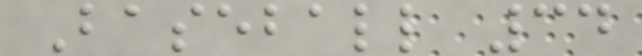Baseball 34
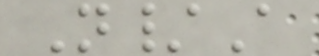N/A
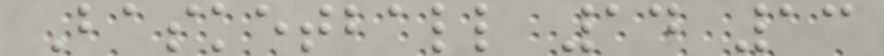Basketball 14 13
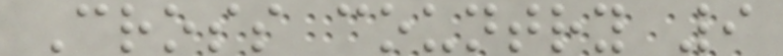Cross country 9
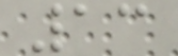13
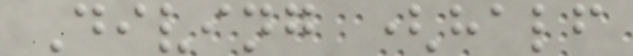Diving (half
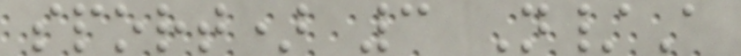sport) 3 N/A
